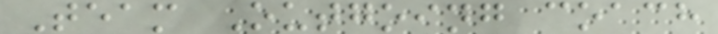Team Outgoing coach
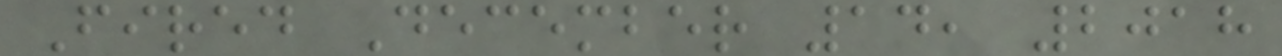Fired December 14, 2018
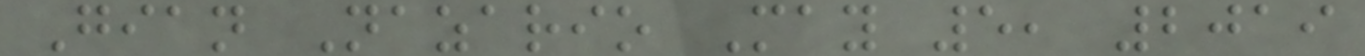Gian Nazario May 5, 2019
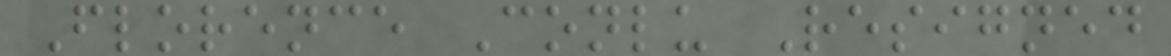Florence Conlu Resigned
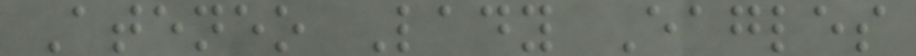Ateneo Lady Eagles
